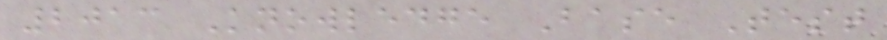2013 Knowledge Base Test
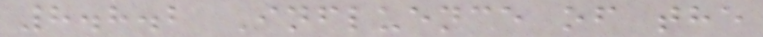8.8.2 Influence of the
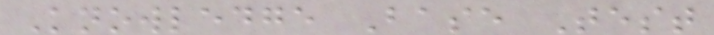Knowledge Base Test
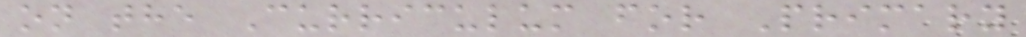on the Curriculum for Primary
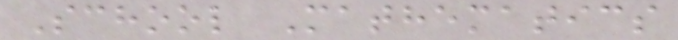School Mathematics
